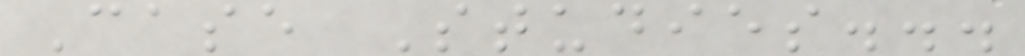Case Studies...
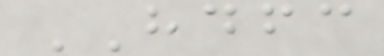HDFC
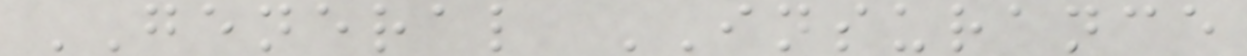GENERAL INSURANCE
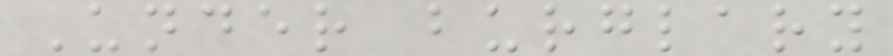Under burglary
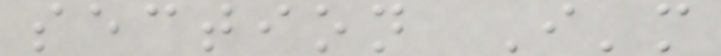section I'm
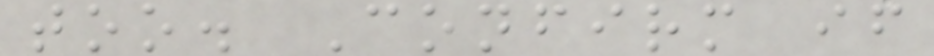too. Confirm if
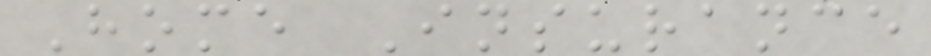Home Insurance
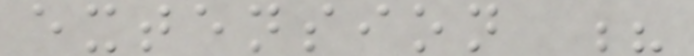extension ?
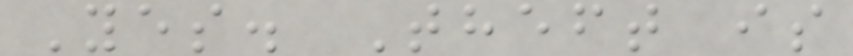Yes. Theft is
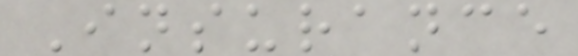Insurance
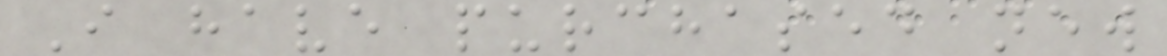I have purchased new
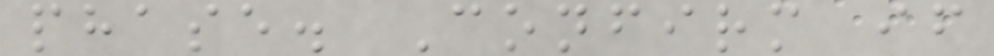phase. Confirm if
